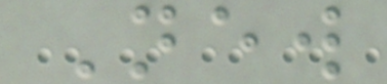New
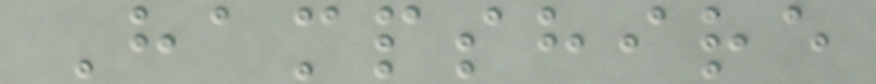Hampshire
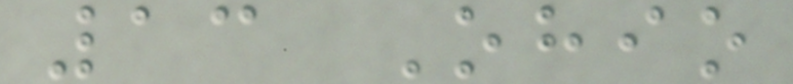13 Ohio
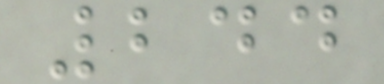244
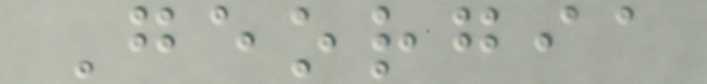Georgia
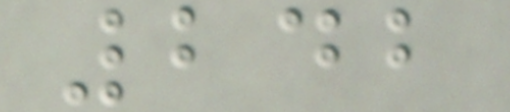242
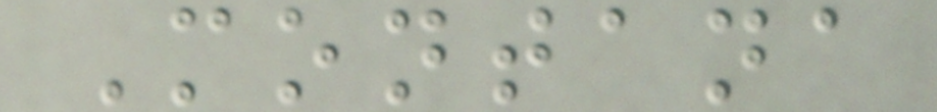Montana
